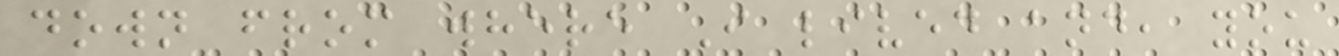down from where I lived and, you
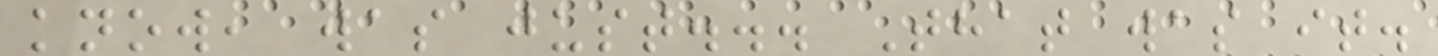know, was just... That was it.
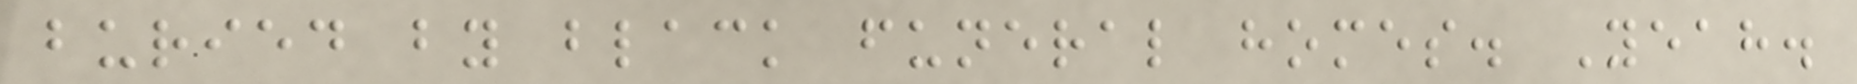buried by black funeral homes. Yeah.
